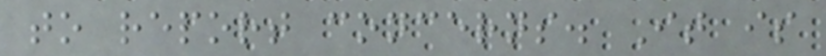to report concerns. It is
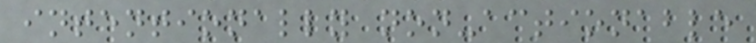intentionally non-actionable
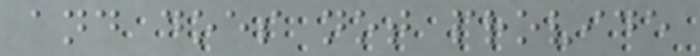and does not provide
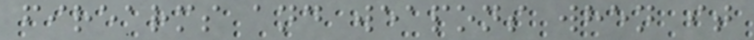firearms and weapons when it
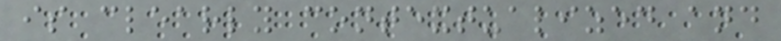is clearly contextualized and
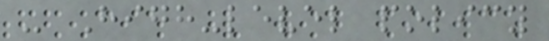- High-level policy
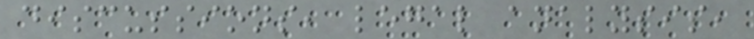discussions, legal analysis,
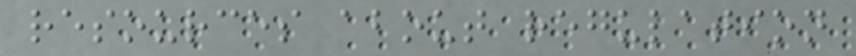resources about regulation
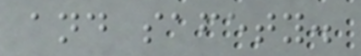and safety.
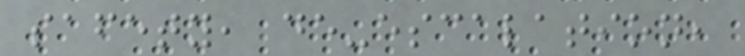safety, de-escalation,
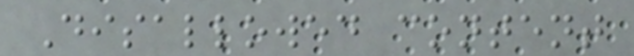Disallowed content
